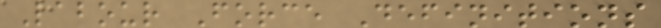Labour Force Definitions
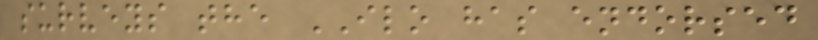surveys the ILO has endorsed
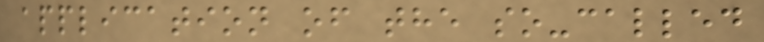application of the so-called
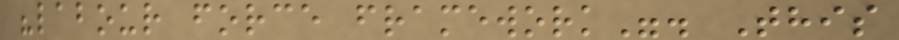"labour force framework". This
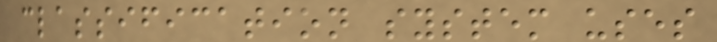classification system uses
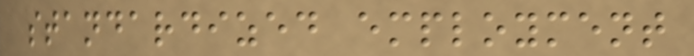standardized employment
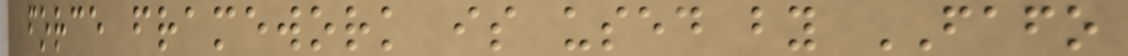force framework is used by FAFO
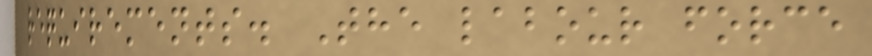requirements. The labour force
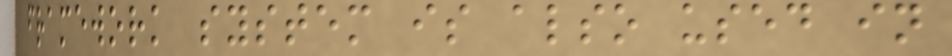framework system is also used in
